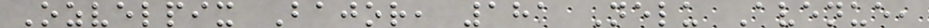Ozvelpix Bajor, 181 Nelu Avenue,
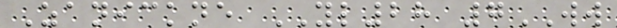Zanickne YL28 7WW
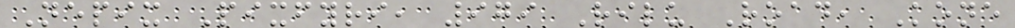Nepix Pixfyri, 979 Rilu Road, Kone
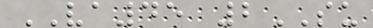VA45 2SU
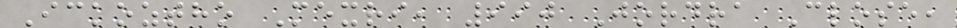Ickoztho Mexri, 990 Jordra Close,
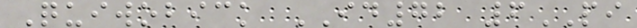Quiwobick ID72 6PI
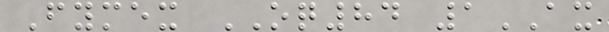Fymex OQ84 1AX
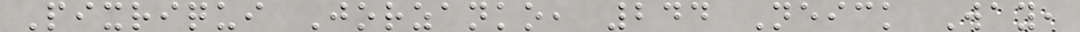Pixriqui Jorzanko, 244 Neick Way,
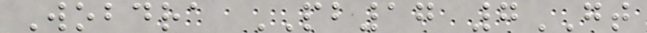Wobdra PB17 7GT
